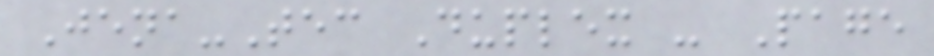Jena-Tec Duplex - Page
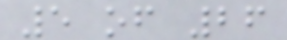5 of 26
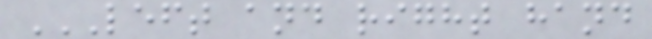LEFT AND RIGHT HAND
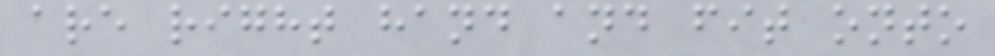are right hand and fit onto
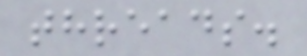threads.
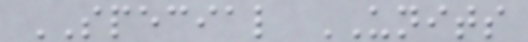SPECIAL UNITS
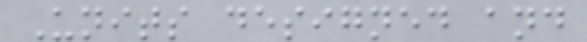Units designed and
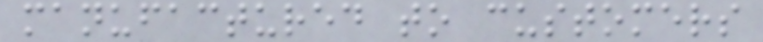manufactured to customers
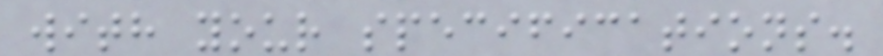with your specifications.
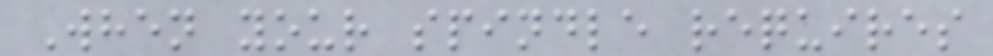When your spindle requires
